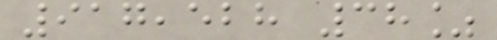917,528 38%
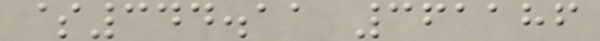$344.11 361186
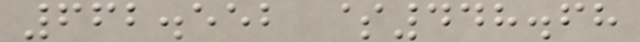662.552 $448.68
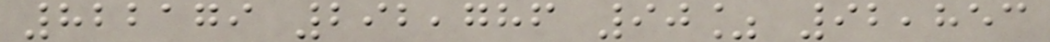822179 292,786 90% 92,853
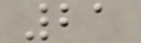21
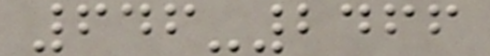646-2466
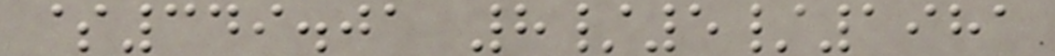$349.01 8/5/1981
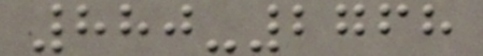880-2768
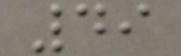49
